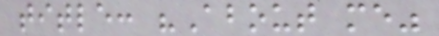title: "About me"
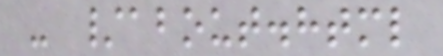- /about.html
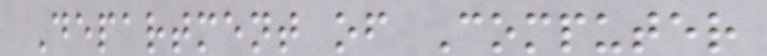Department of Computer
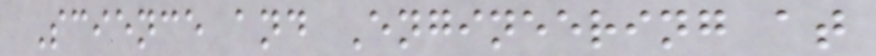Science and Engineering at
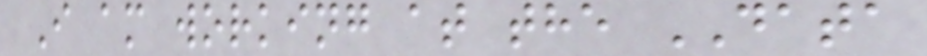I am working at the DATA
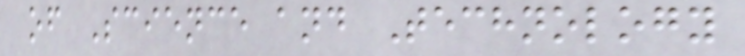of Science and Technology
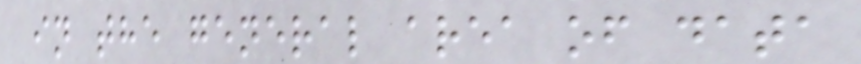in the general area of data
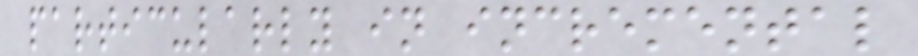particularly in incremental
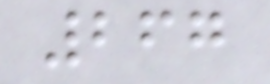267
